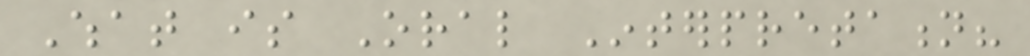What is Oral Interpretation?
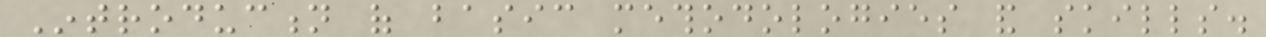Introduction of basic methodologies and skills.
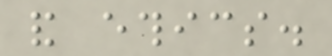and ethics.
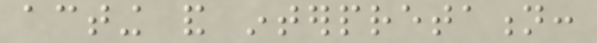acting and interpretation:
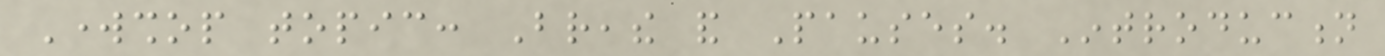Workshop topic: Breathe and Pauses. Introduction
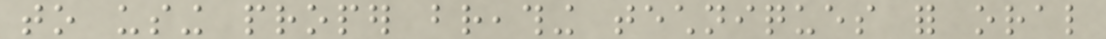to using proper breathing techniques for oral
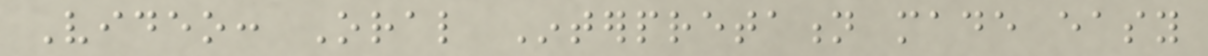Video: Oral Interpretation made easy
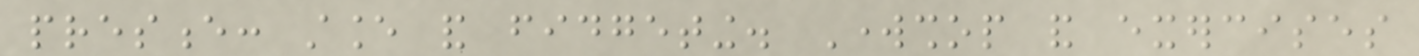presence: stance and fidgeting. Workshop and exercises
